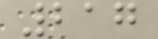217
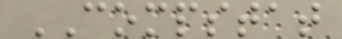COMPSTAT
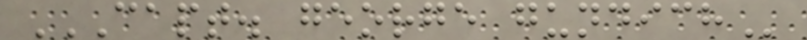CAPT. GEORGE GUNDICH
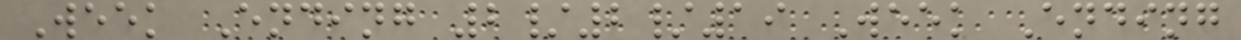Week Ending 2/2/19 Week Ending
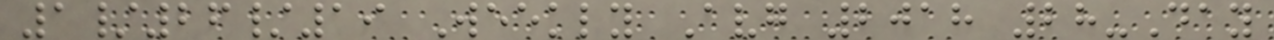1/26/19 Weekly Avg 2018 28-Day
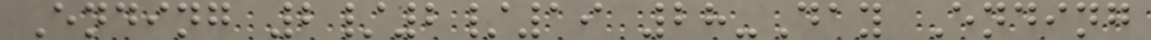Ending 2/2/19 28-Day Ending
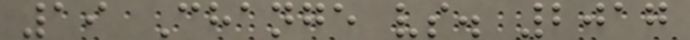19 Change vs. 2017
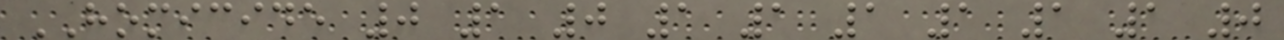HOMICIDE 0 1 0 1 1 1 1 1 1 0
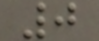0
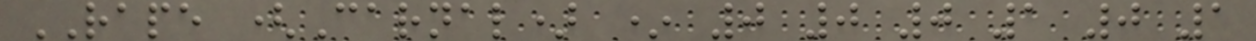RAPE (Carnal) * 0 0 0 1 0 1
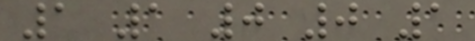1 1 0 0 1
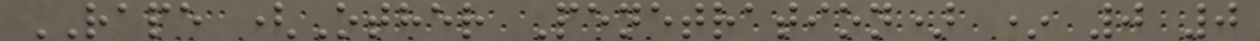RAPE (Other Penetration) * 0 0
